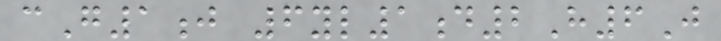cG1j 6yl1d2H6J
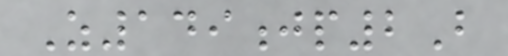Z149jp2B
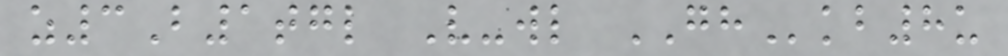z3B1tgl V-wl GHkb8u
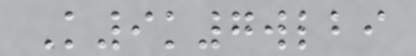K9k7wlbi
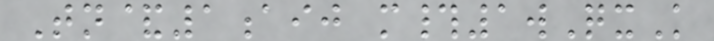Tn&1aij m#1wQxK
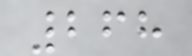268
